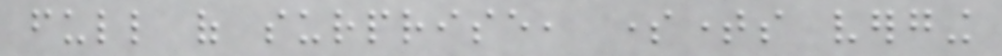full of surprise, sometimes verging
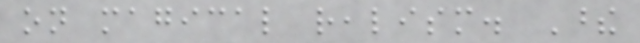on magical realism. These
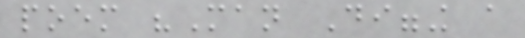poem "Man Digging a
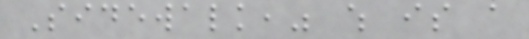Sidewalk," which is a
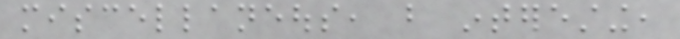miscellaneous, but interesting,
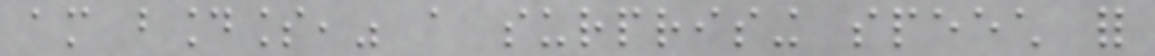am boundless," a surprising speech for
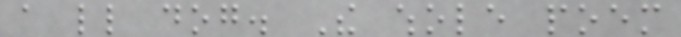a little dog. The whole poem
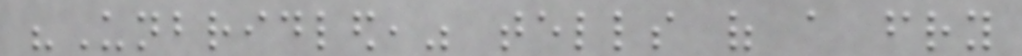"Unbridled," tells of a fry
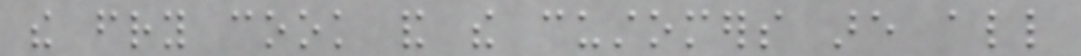the fry cook and the customers are all
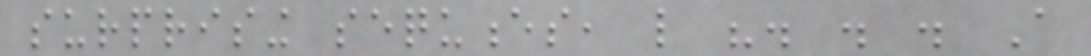surprising sequences, like ". . . A
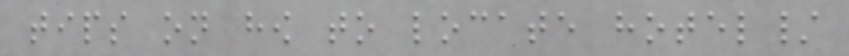tips on how to locate hotel/
